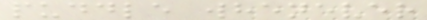puddle whenever
